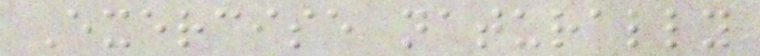Exercise naturally
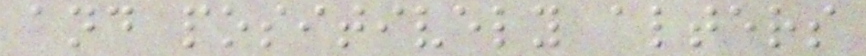and positively alters
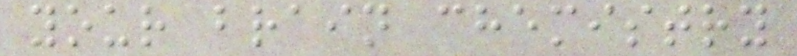your brain chemistry
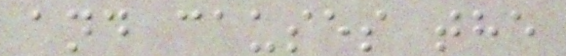and causes the
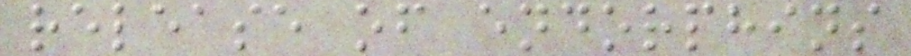release of endorphins
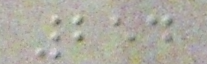254
